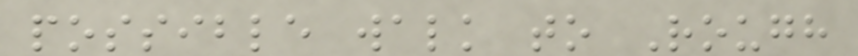possible walk to Rough
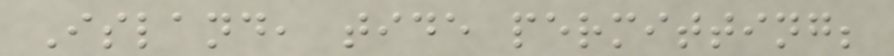Island, tide permitting;
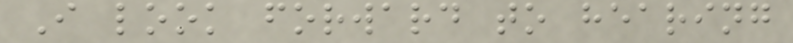I look forward to hearing
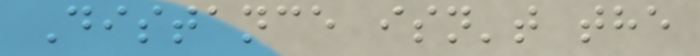Distance isn't the
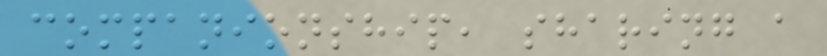companionship, sharing a
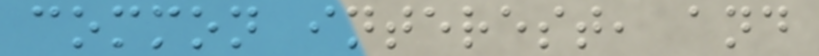common interest, and
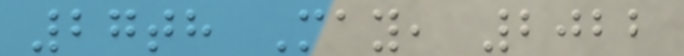27th May, 2022
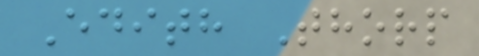Edith Thorp
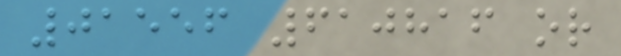01556 610816 or
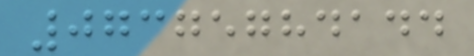07375784144
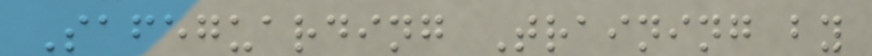Safeguarding Training by
